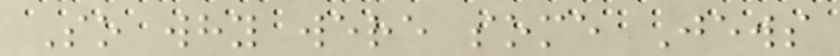So why were some Jews
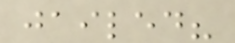jailed?
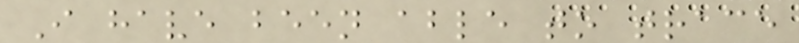I have been able to trace
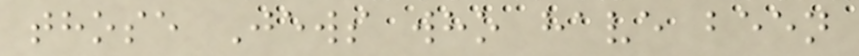those Jews who have been
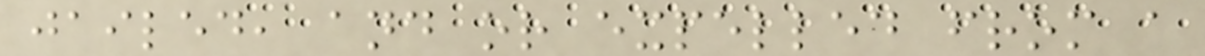jailed, and or expelled from a
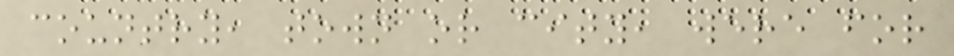country, town or city, were for
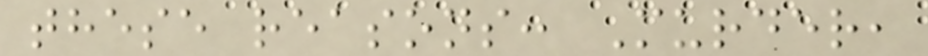these reasons: Murder,
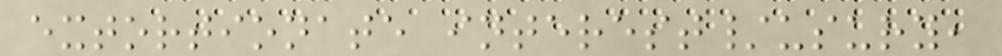extortionate interest/usury,
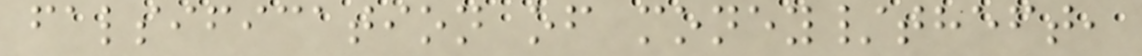falsification of money/theft,
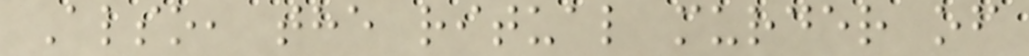Also, the ritual murder of
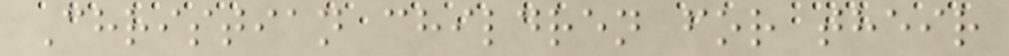Christian children for their
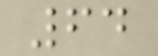64
